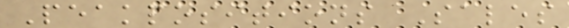Peakpositions Sales
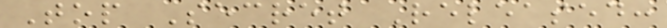Top Secret Released:
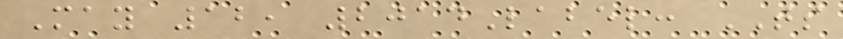May 12, 2014Label: TS
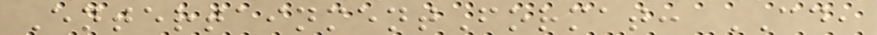EntertainmentFormat: CD,
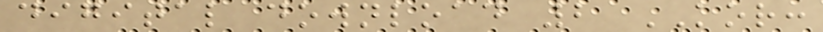digital download 2 KOR:
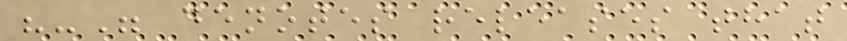"-" denotes releases that
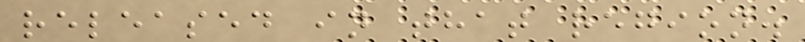released in that region.
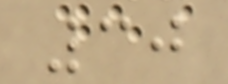30
